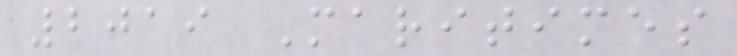2019 Maritimes
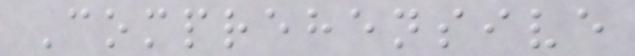Comprehensive
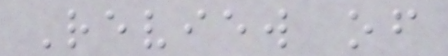Review of
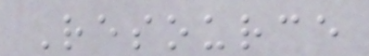Resource
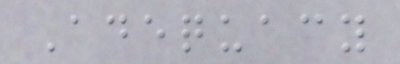Adequacy
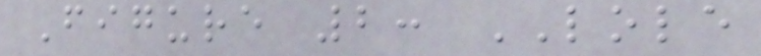Figure 2: LOLE
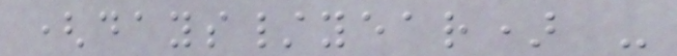(days/year) -
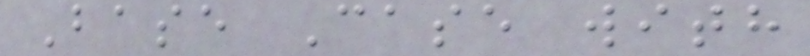Base Case with
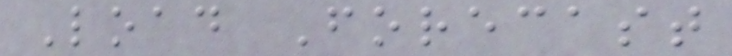Load Forecast
